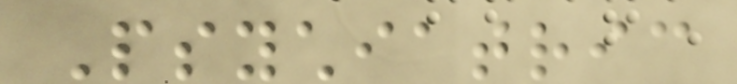Psychiatric
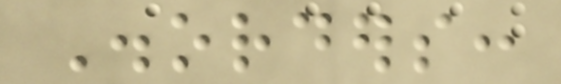Disorders:
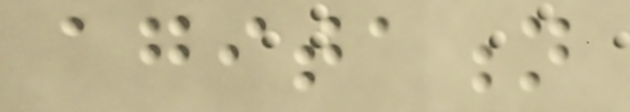agitation
